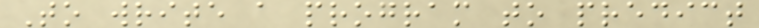To write a program to predict
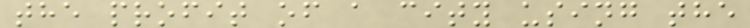the profit of a city using the
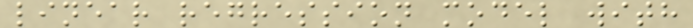linear regression model with
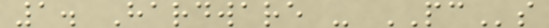1. Hardware - PCs
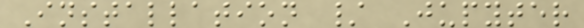Installation / Jupyter
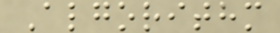Algorithm
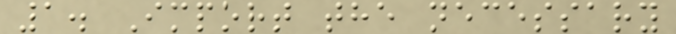1. Import the necessary
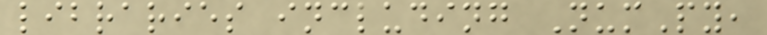libraries including NumPy,
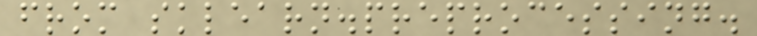from sklearn.preprocessing.
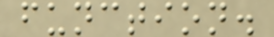function.
